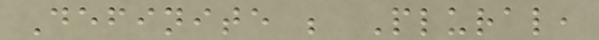Definite ; Plural,
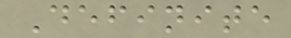Definite
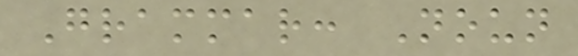Grammar: Noun
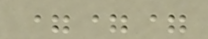===
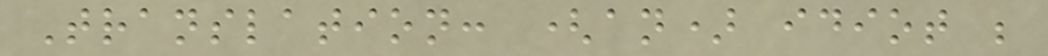Translation: (an) idiot ;
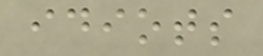idiots
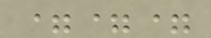===
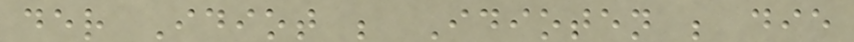der Idiot ; Idioten ; die
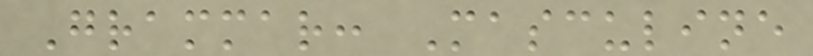Grammar: Masculine
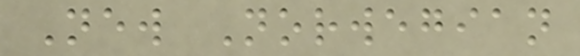New Norwegian
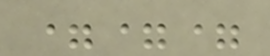===
